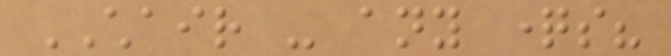CHAIR - any questions?
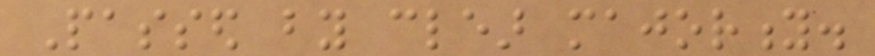Passed by clear majority.
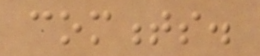comments.
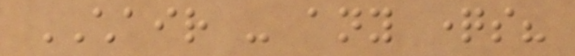CHAIR - any questions?
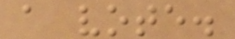a vote.
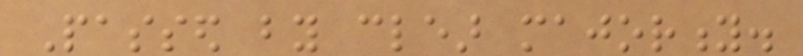Passed by clear majority.
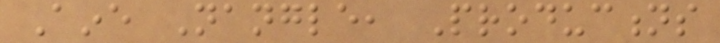Aine Nangle, Productions
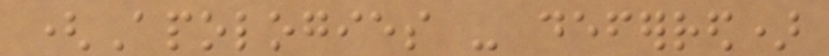(Apologies - deferred)
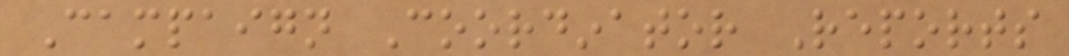Campaign Coordinator Reports
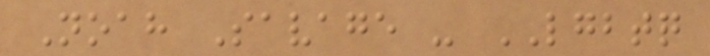Noah Savage - LGBTQ
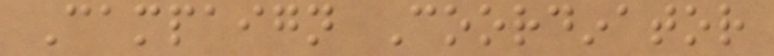Campaign Coordinator
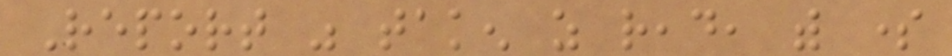Report was taken as read, with some
